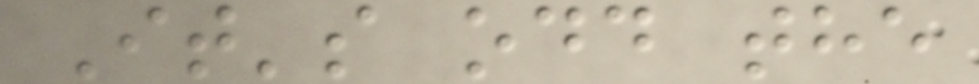It's odd the
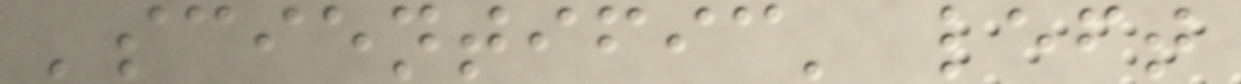'scientific' left
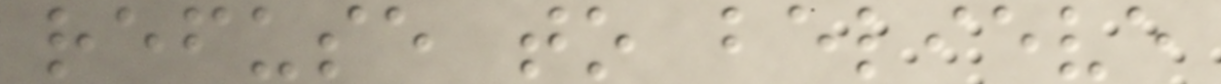refuse to believe
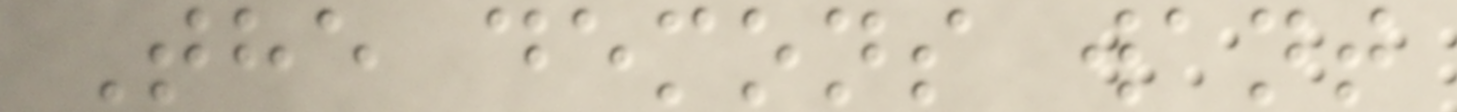The demons want
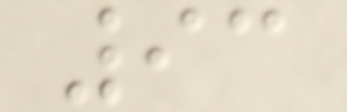93
